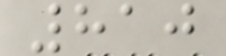810
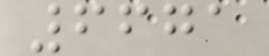6671
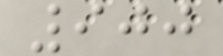900
